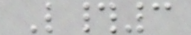L#3
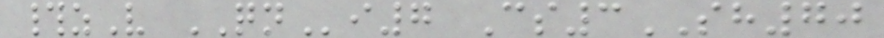#zV QNi7 Cs3SH70
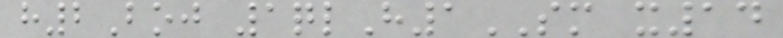h2Boj 1qlH1SM x14
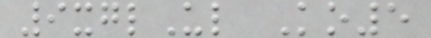9xglUl Ko5
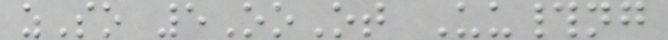zSo 5OoOt Uu#ng
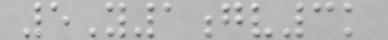5Y1gv3k
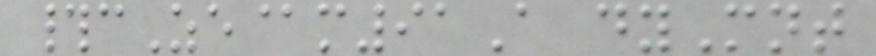#cZe@m91A dyMnt
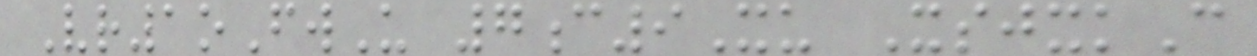Vr1oFwU 7c9Xu XsjxkC
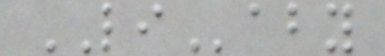LIaby
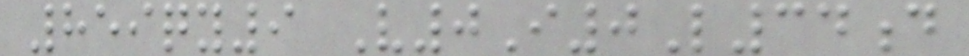859qy9 V0I0L34d
